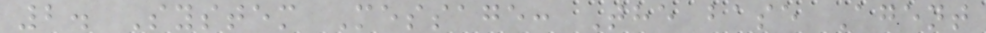2. System Message: The base Agent
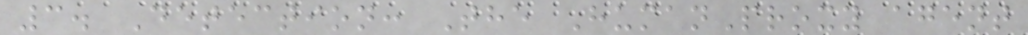3. Detection: The HumanProxy agent
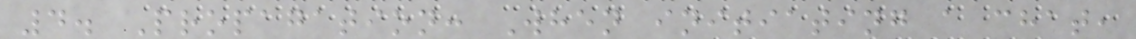4. Propagation: When initiating a chat,
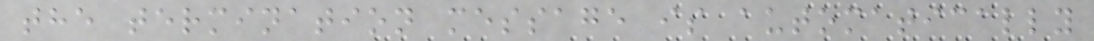the termination message is automatically
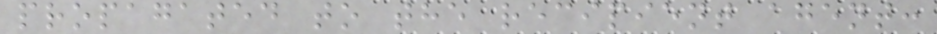propagated to the recipient agent:
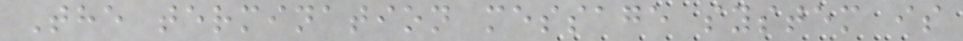The termination message system is
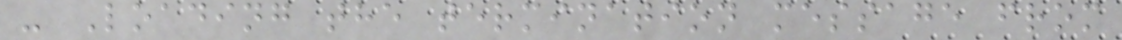- Loading the termination message from
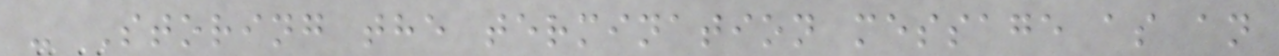- Storing the termination message as an
